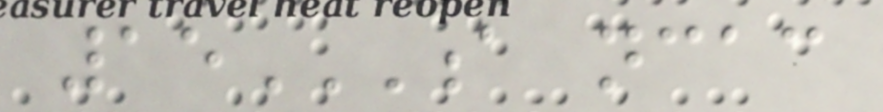15A NCAC
